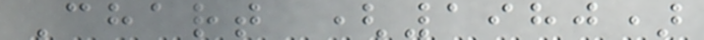Chart (1980)
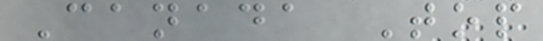Canada Top
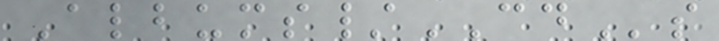Albums/CDs
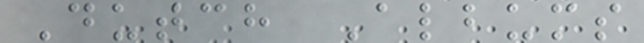Dutch Albums
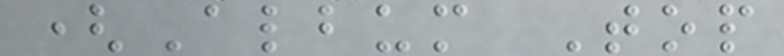(Album Top
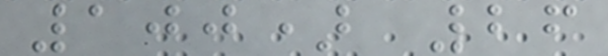100) 26
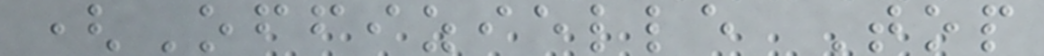(Offizielle Top
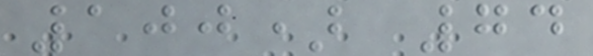100) 74
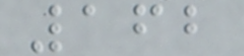162
